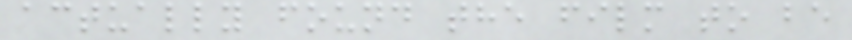actually found the film to be
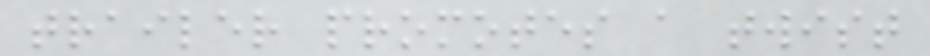trailer promotes a twist
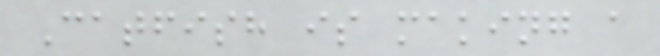Catfish is making a
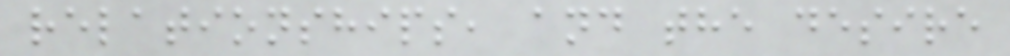relationships, and the desire
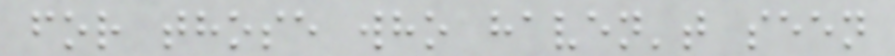for those who haven't seen
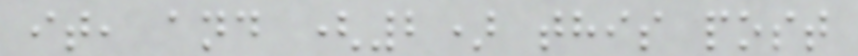it, and (2) this post
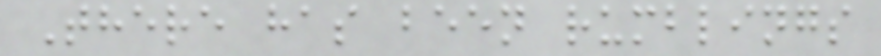There has been rumblings
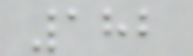182
